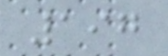197
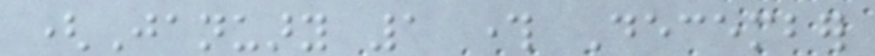(January 1 through December
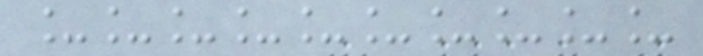__________
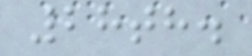28th.
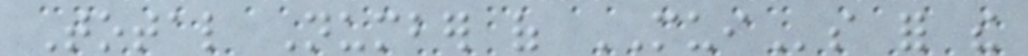Total Number of MUIs for the
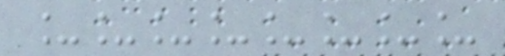________
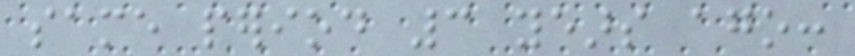same period 3 years ago:
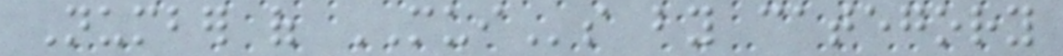Number of MUIs by category
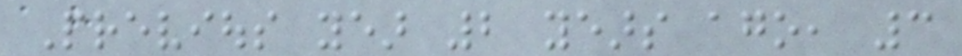Previous year 2 years ago, 3
